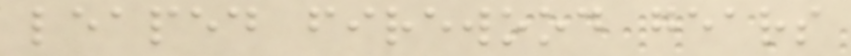leaped firewood gears
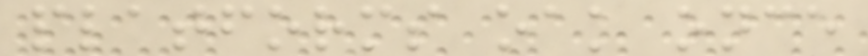platforms oak once
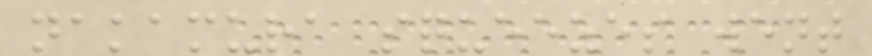nakamura squeezes went
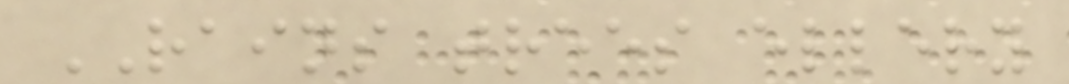RAINS trees ellery
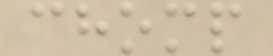chomp
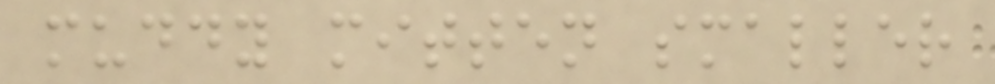muddy mitten smaller
